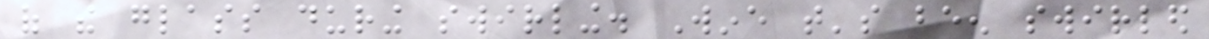of the glass during swirling. Wine that's been swirled
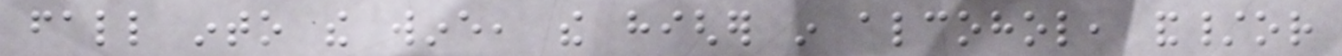fall into the wine, the higher in alcohol, and/or
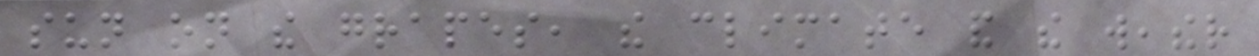sun on the grapes, the climate and the weather
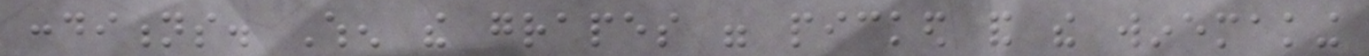conditions. When the grapes were picked and the winemaking
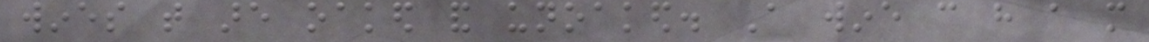wines that are oaked and unoaked. A wine can have a more
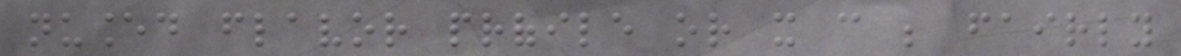nuanced flavor profile or it can be fairly
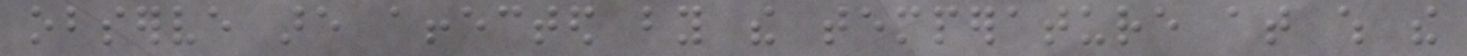observe are affected by the temperature at which the
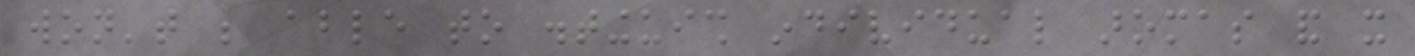won't be able to distinguish individual aromas and it
